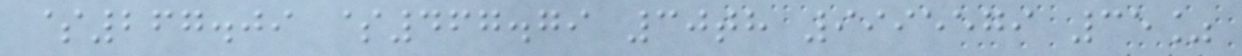$267.09 $467.79 30th 9995579 35%
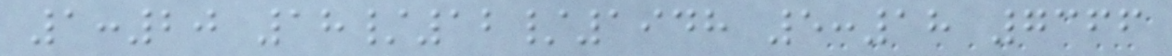1:20 18/12/1948 5:18 7366
